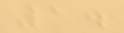1.
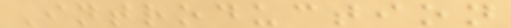Introduction
